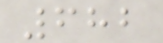682
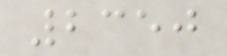2350
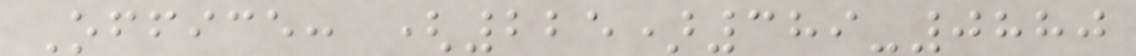Office: (225)389-0880
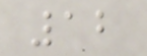12
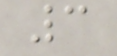3
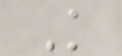K
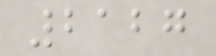2127
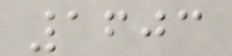1603
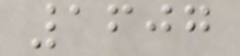1607
